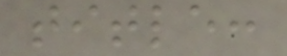title:
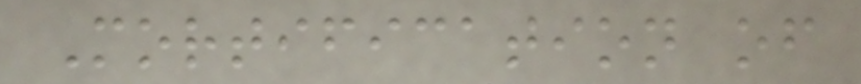Mortification of
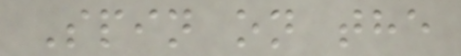Spin on the
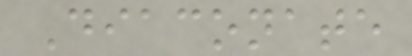Diaconate
